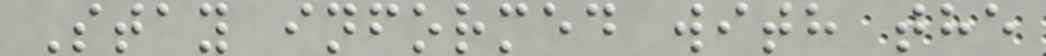Stay informed with the
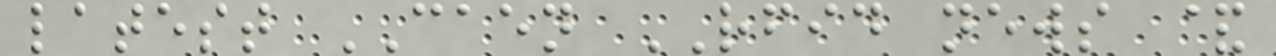latest CAEN RFID news &
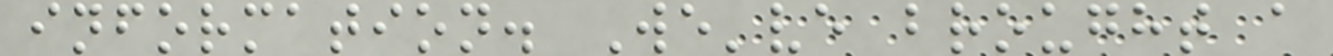information. We've brought a
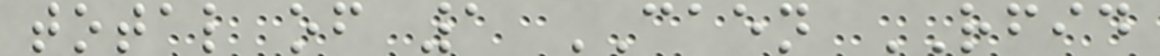total of 1 CAEN RFID
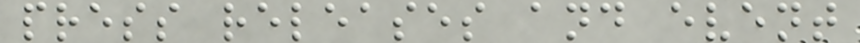press releases and event
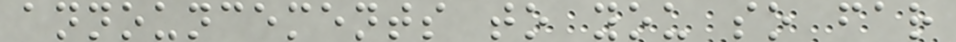announcements to you so far
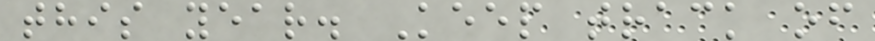this year. Keep track of
